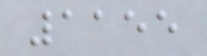1155
